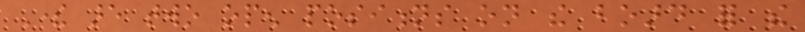There are two open positions on the board for the
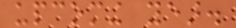upcoming year.
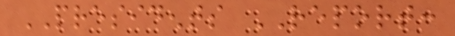PRESIDENTS REPORT:
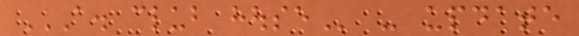A. CLUB HOUSE - update
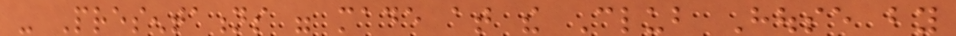- Presentations were made at the Club House by
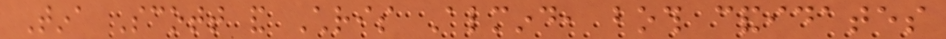Tina Scott and Chris Almind, both candidates
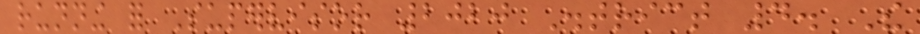running for Supervisor 2020 District 4. The
